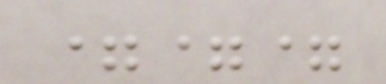===
